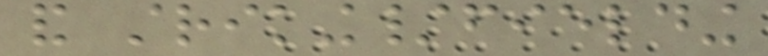and striking/fielding
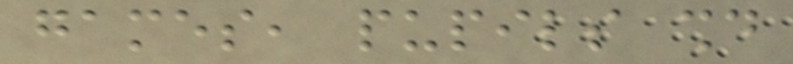games, pupils should
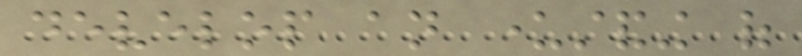develop an understanding of
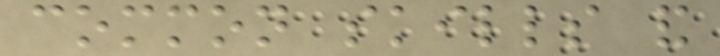common skills and
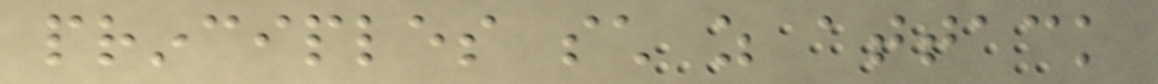principles such as attack
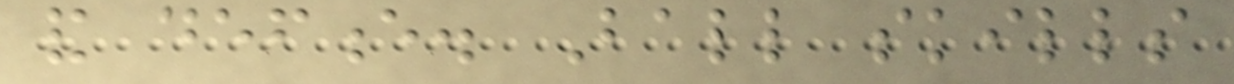and defence. Ball skills
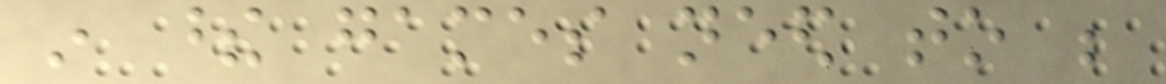in these games need to be
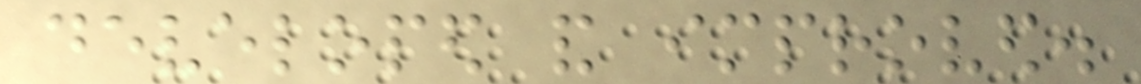developed and improved.
